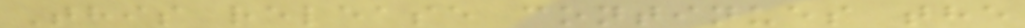This release continues the
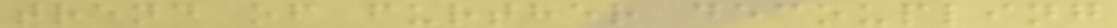trend of further decoupling
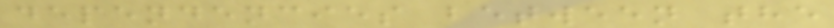dependencies between the
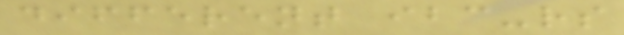different ibc-rs
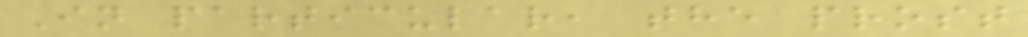In particular, the prost
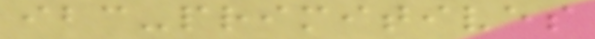ibc-primitives
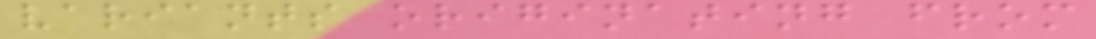variants originating from
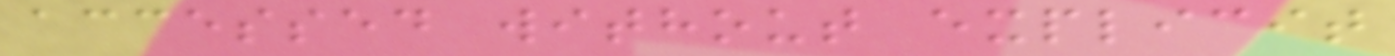accessed without explicit
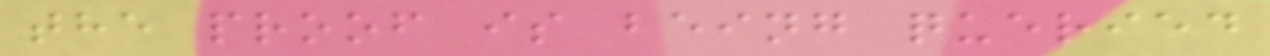the proof is being queried
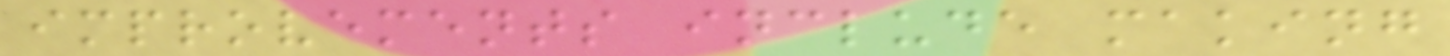improvements include making
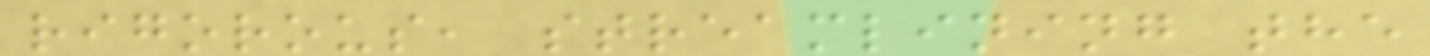rigorous, streamlining the
